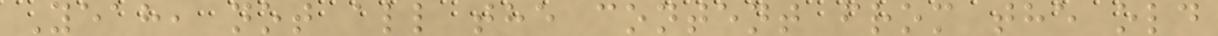Yeah, not all the content from the old
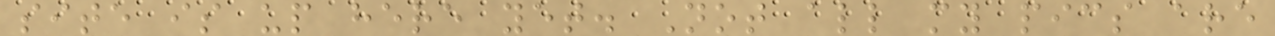site is up here yet. Not all my pics are
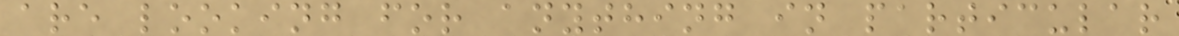are looking for anything in particular
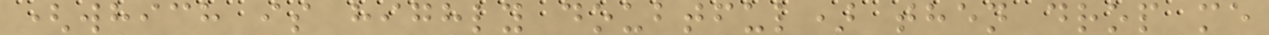(which is highly doubtful) then drop me
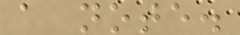a note.
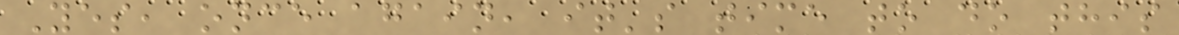Yes, once again, it's time to do this
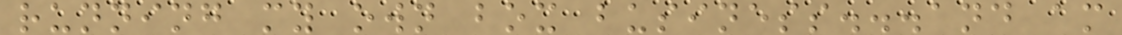running my own box business...and am
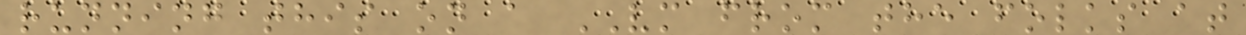running this on a VM from the folks at
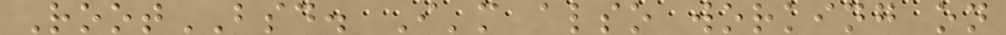RootBSD. I'm also working on
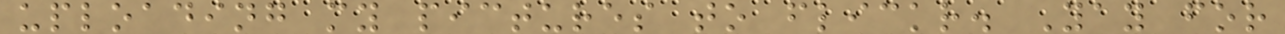uploading my pictures to flickr. Yay for
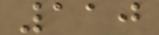110
